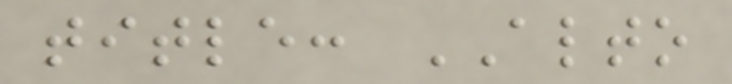title: ALTO
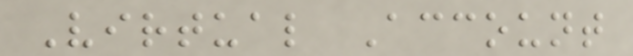Virtual Account
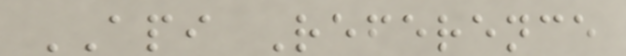API Reference
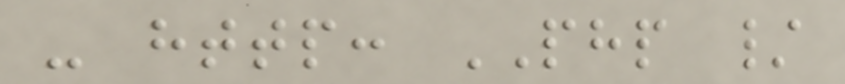- http: PHP /
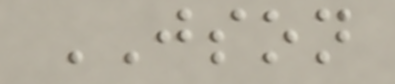JSON
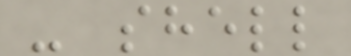- shell
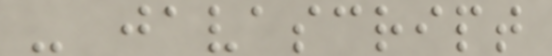- javascript
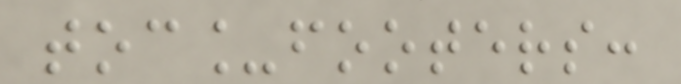toc_footers:
